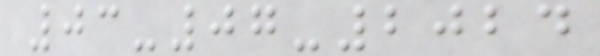03-07-2024
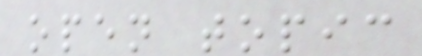open topic
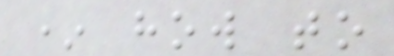* how to
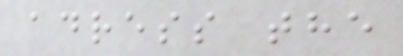adress the
